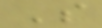S
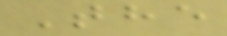The
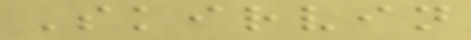Skirvin
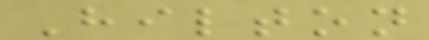Hilton
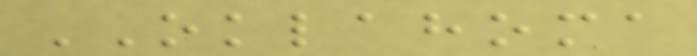OKLAHOMA
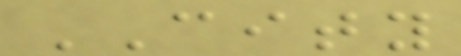CITY
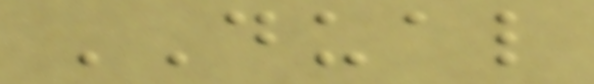DUAL
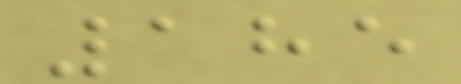185
